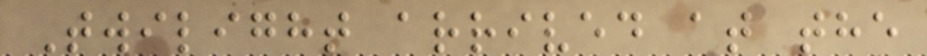Twilight arrived at the
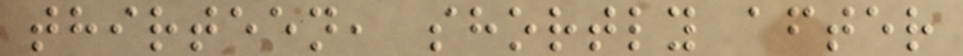thirteen, shortly after
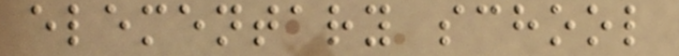elementary school
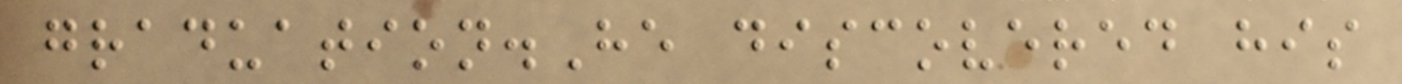graduation.He discovered his
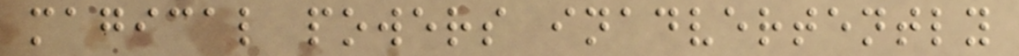magical powers inadvertently
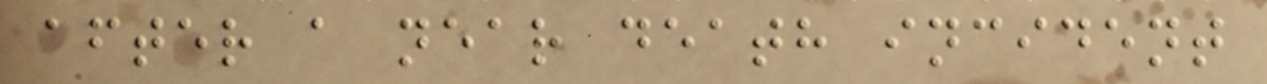after a near death incident
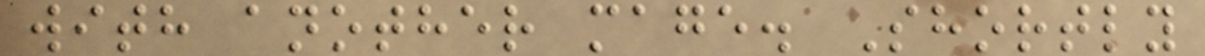with another mage. Shortly
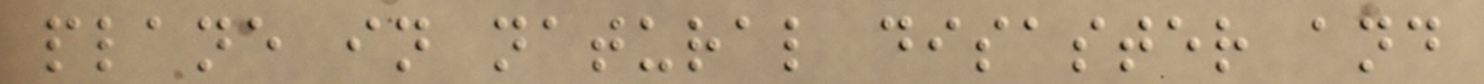plane in natural disaster and
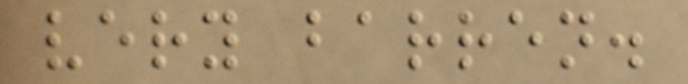very barren.
